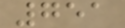751
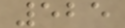525
